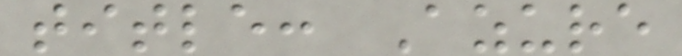title: Azure
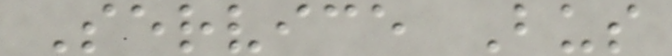Service Bus
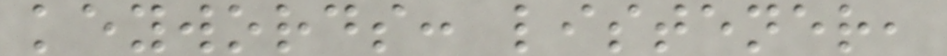keywords: listener,
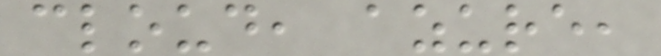cloud, azure,
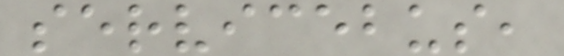servicebus,
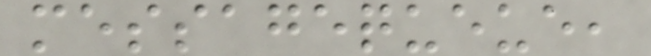messagequeue,
